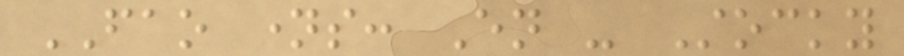FAO names: En - Stocky
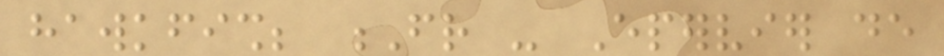hawkfish; Fr - Epervier de
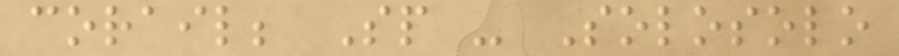corail; Sp - Solosolo
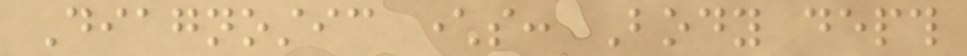Diagnostic characters: Body depth
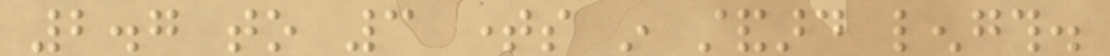2.7 to 3 times in standard length.
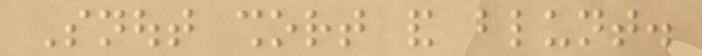Snout short and blunt.
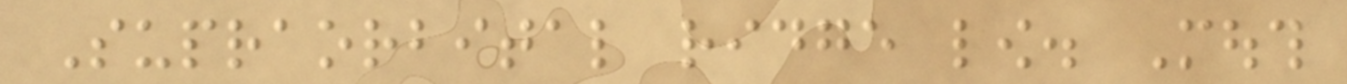Supraorbital ridge low. Mouth
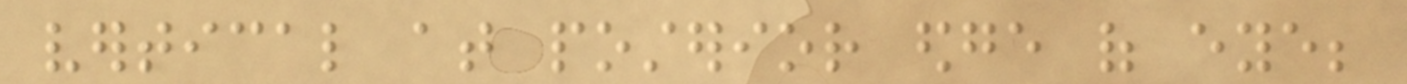vertical at posterior edge of eye;
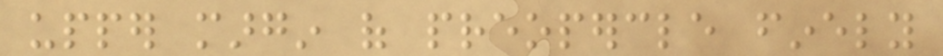upper margin of preopercle finely
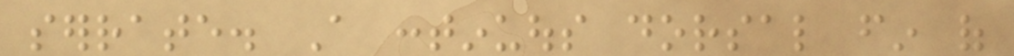serrate. A continuous dorsal fin of
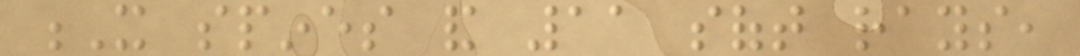X spines and 11 soft rays,
